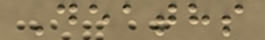Deaths
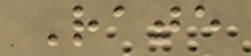Rate
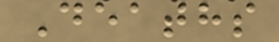Deaths
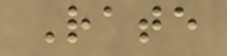Rate
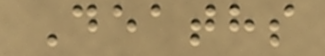Deaths
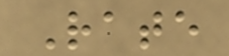Rate
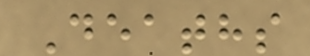Deaths
